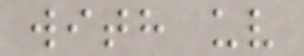with uv
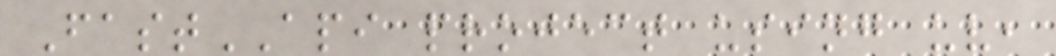FastAPI project using uv,
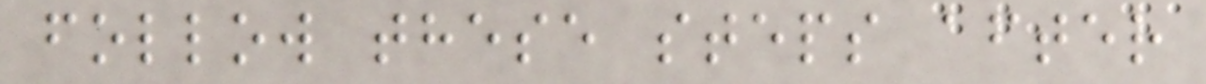follow these steps after
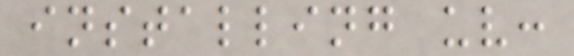installing uv:
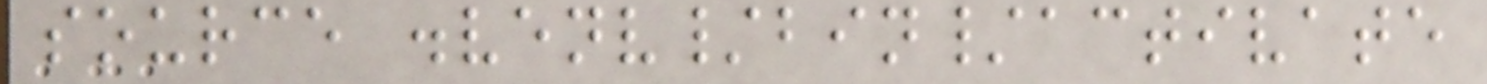source .venv/bin/activate
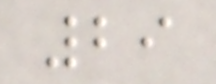29
